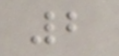2
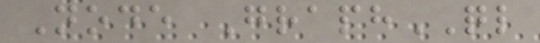Node GraphQL
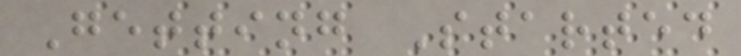Getting Started
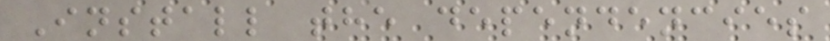Install the dependencies
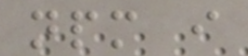npm i
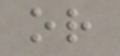or
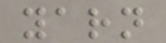yarn
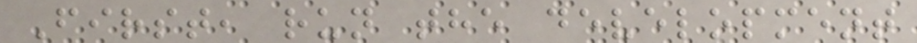First, run the development
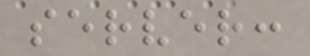server:
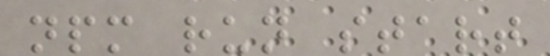npm run start
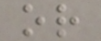or
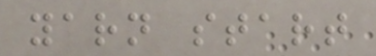yarn start
